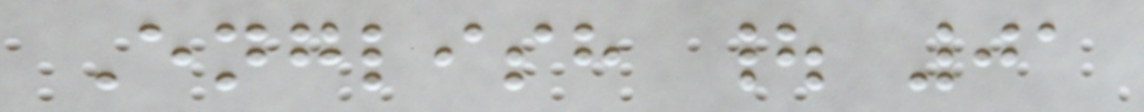English | 01
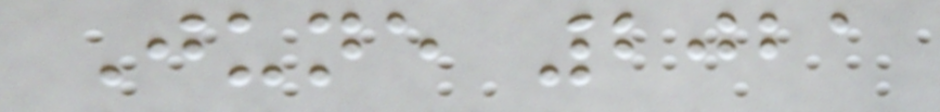June 2021
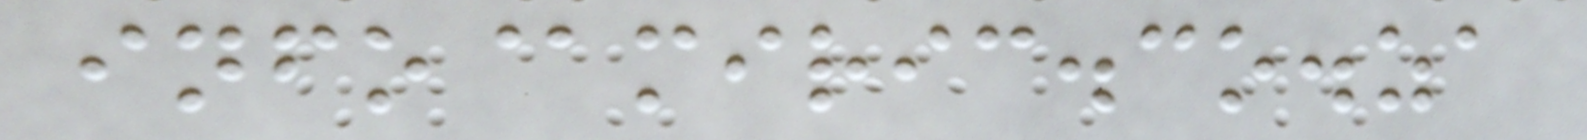info@miric.co.za
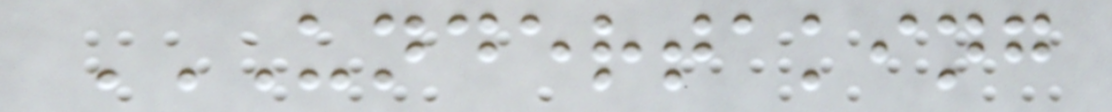UNDERTAKING
